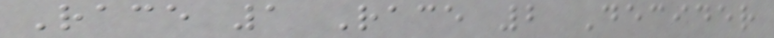Race 1 Race 2 Decider
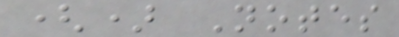() Notes
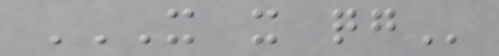X X QG
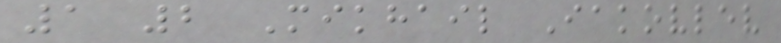1 2 Mikhail Iakovlev
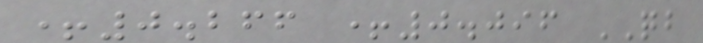+0.266 +0.096 QB
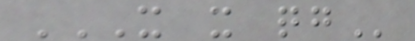X X QG
